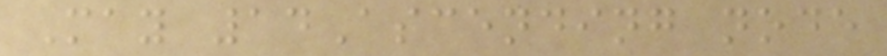May 14Ascending node
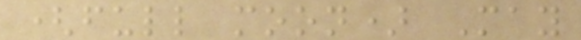(full moon) May
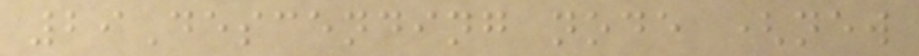29Descending node (new
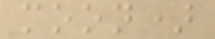moon)
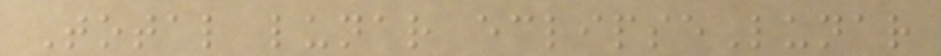Total lunar eclipseLunar
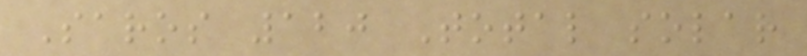Saros 120 Total solar
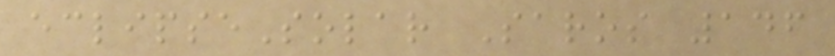eclipseSolar Saros 146
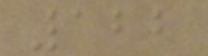122
